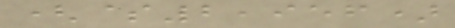($2,956)
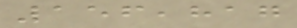156,817
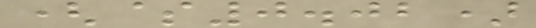($0.02)
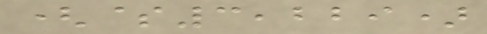($3,229)
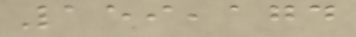159,174
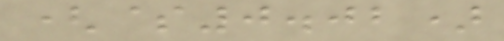($0.02)
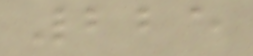225
